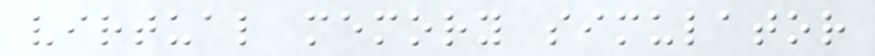virtual memory simulator
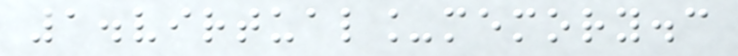1.virtual_memory.c
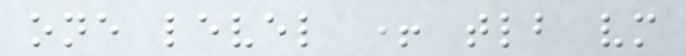one level + tlb vm
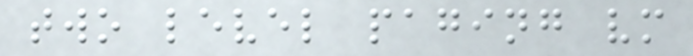two level paging vm
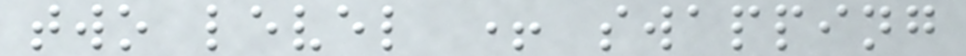two level + swapping
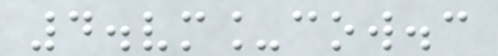4.vm_cow.c
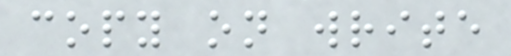copy on write
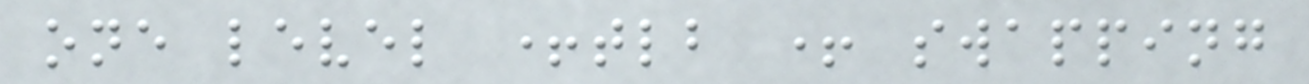one level +tlb + swapping
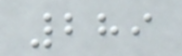289
